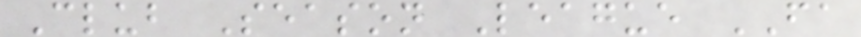Club Season League FA
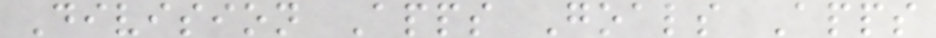Division Apps Goals Apps
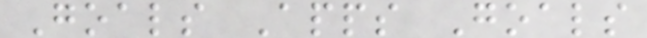Goals Apps Goals
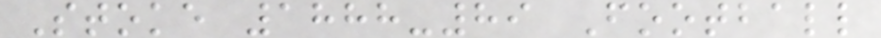Stoke 1888-89 Football
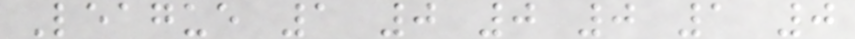League 1 0 0 0 1 0
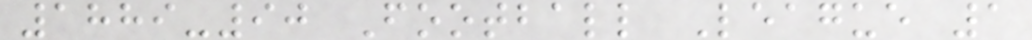1889-90 Football League 1
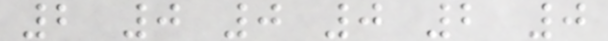2 0 0 0 2 0
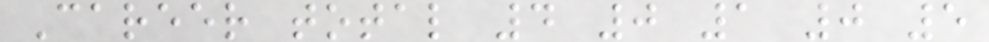Career total 4 0 1 0 5
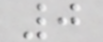0
